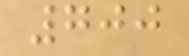700
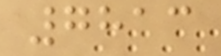7813
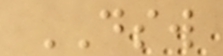DSW
